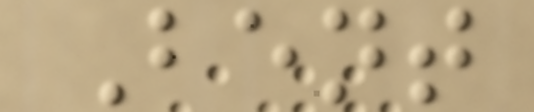Bent
